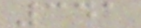341
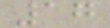17
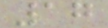17
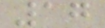17
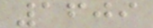1609
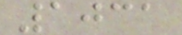1031
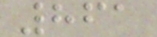861
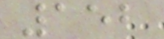152
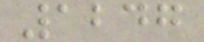1247
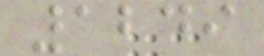1249
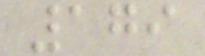179
